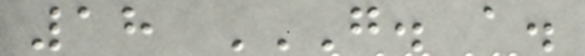18 G. A.
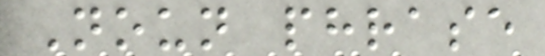Noun phrase
